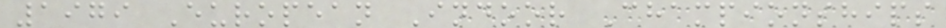1979 European Indoor Championships
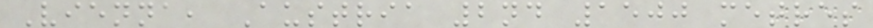Vienna, Austria 2nd 1500 metres
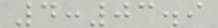4:03.9
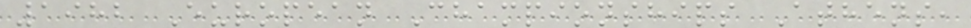1982 European Championships Athens,
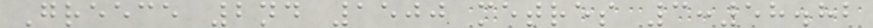Greece 2nd 1500 metres 3:58.82
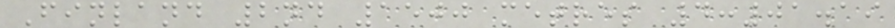Finland 2nd 1500 metres 4:01.19
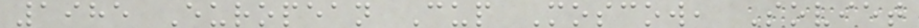1985 European Cup Moscow, Soviet
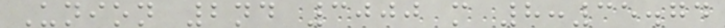Union 2nd 3000 m 8:35.74
